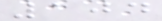104
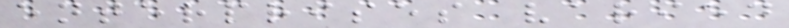enterprises varied
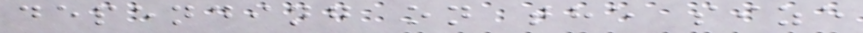depending on the size
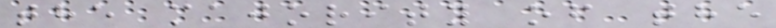the majority of the
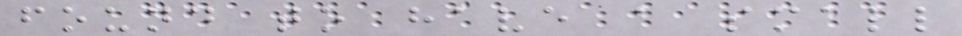found to have a small
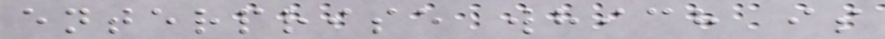enterprise which is
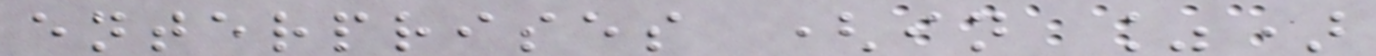enterprises (in %)
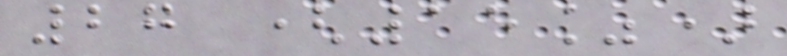27 (15%)
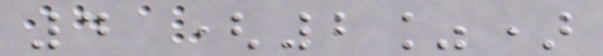4 (2%)
